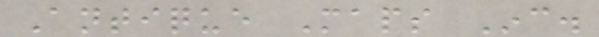Antique Maps Inc.
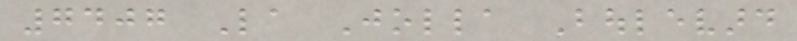7407 La Jolla Boulevard
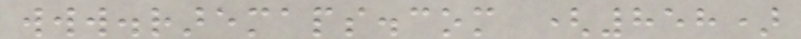www.raremaps.com (858)
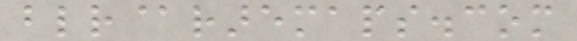blr@raremaps.com
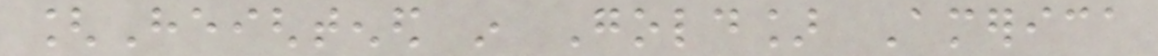[Heightened in Gold] America
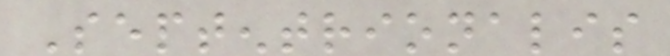Septentrionalis
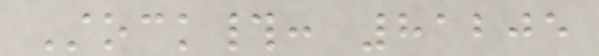Stock#: 81205
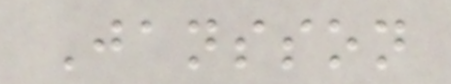Jansson
